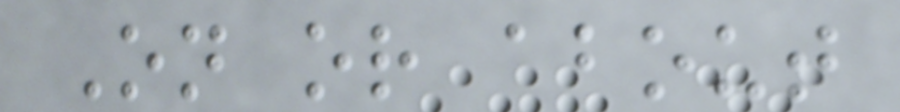On or about
